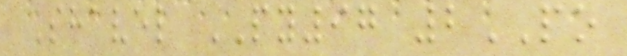Shavel PY97 2PO
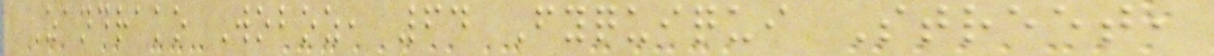Zandrako Woboz, 64 Fyquiqui Street,
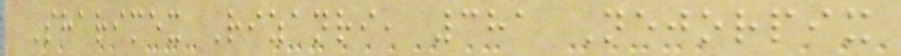Sharimex Rizanri, 381 Nejorpix
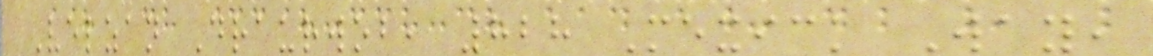Velzan Draurwob, 828 Mexick Way,
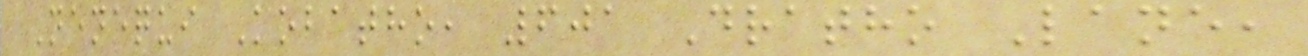Nenequi Kobatho, 601 Dratho Lane,
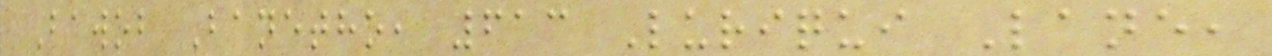Bawob Banetho, 613 Luriqui Lane,
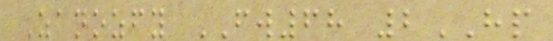Zanozfy FW68 2HP
